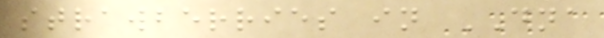strawberries in DNA
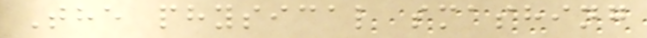The physical smashing
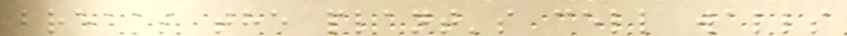breaks the plant's cell walls
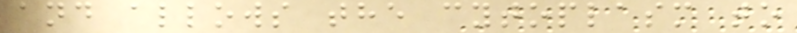and allows the cytoplasm to
